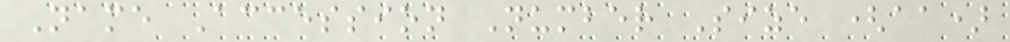Name Accession Number Size (aa)
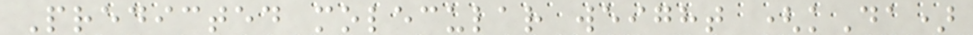Predicted molecular weight (kDa)
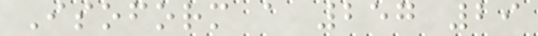Isoform a 257 29
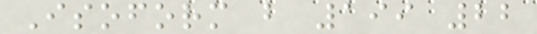Isoform b 199 22
